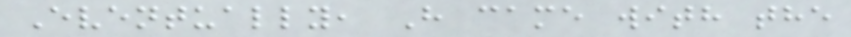Eventually, H came with the
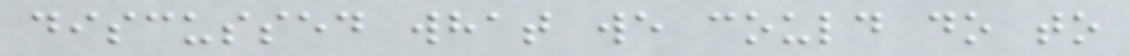discussed what we could do to
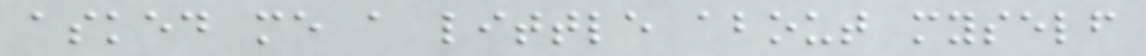asked me a little about myself
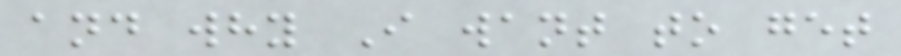and why I want to get
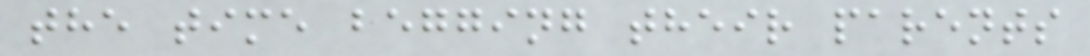the time begging their parents
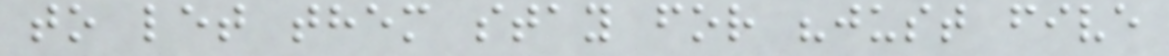to let them stay for "just five
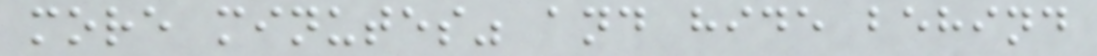more minutes" and hide behind
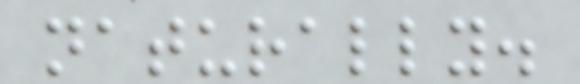naturally.
